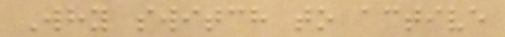Why switch to active
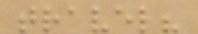travel?
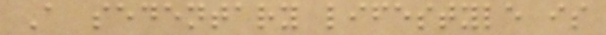A sedentary lifestyle is
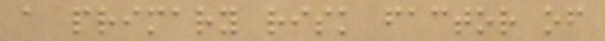a primary risk factor of
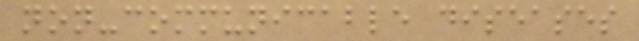non-communicable diseases
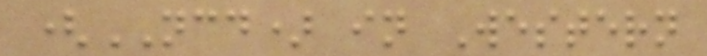(NCD) in Western
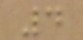4
